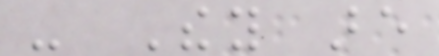- They are
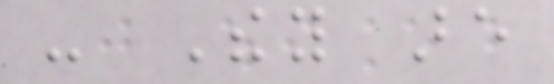- They are
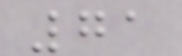71
